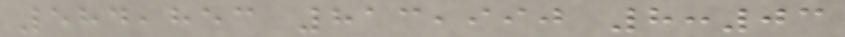584,853 813,990 8:03
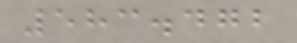583.472
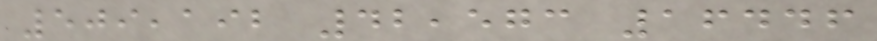509,192 42,573 16446
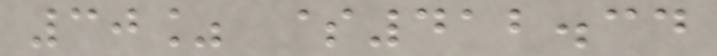30% $412.34
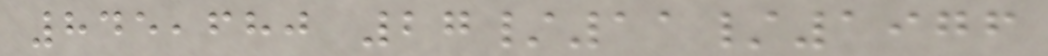845,680 27/11/1976
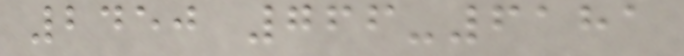2450 766-6181
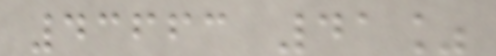43663 41%
